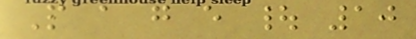P a g e | 10
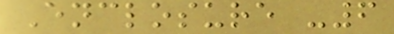Enclosure -6
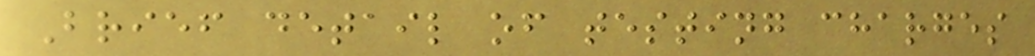Brief detail of testing charges
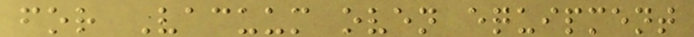for Vacuum oven equipment
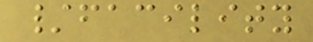/facility
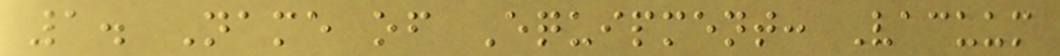1. Name of Equipment: Vacuum
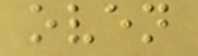oven
